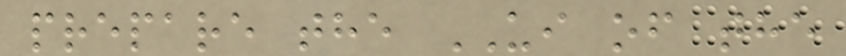prepare the UI of the
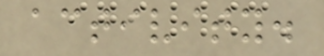activity.
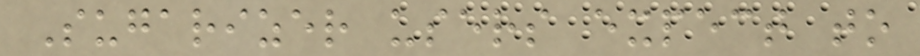Sugarizer users expect to
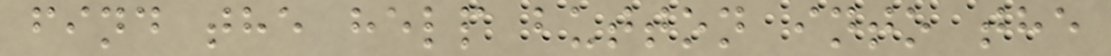find the help button into the
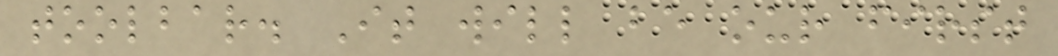toolbar. It will be our first
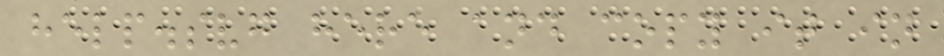help.svg here and copy it in
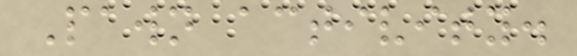Pawn activity.
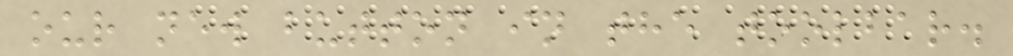our new button in the toolbar.
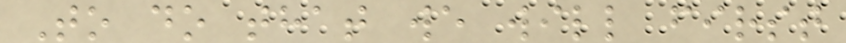To do that we will first
